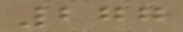277
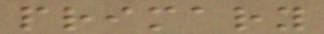primary
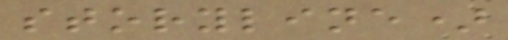storyline)
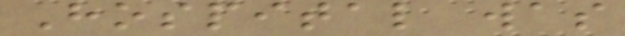Hospital was
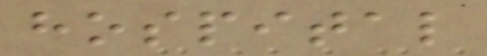hospital
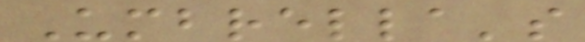Umbrella's
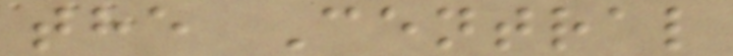the Central
